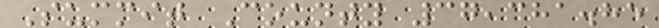Summit County 37,381.85
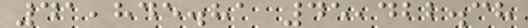41,845.81 45,422.38
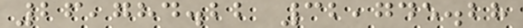26,784.22 32,745.28
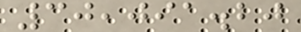30,091.20
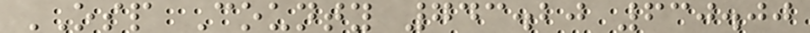OSP County 743.20 630.00
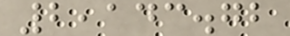2,143.72
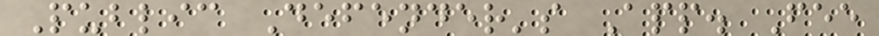Public Defender's App. Fee
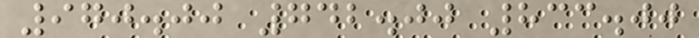970.00 742.00 833.00
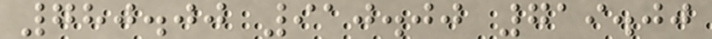780.00 910.00 719.00
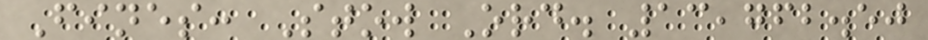Fines: Stow Ord. 13,762.50
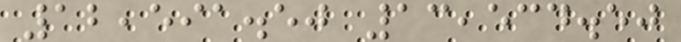12,591.50 13,534.50
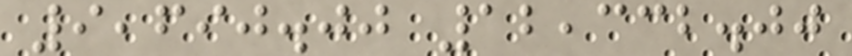9,690.00 12,332.00
